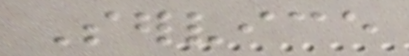Service
